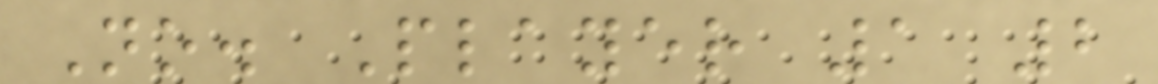No. Player 1 2
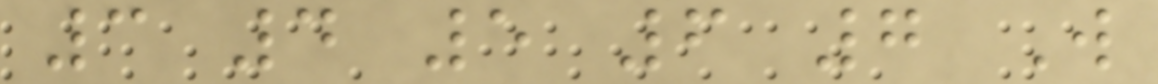3 4 5 6 7 W
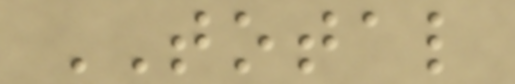TOTAL
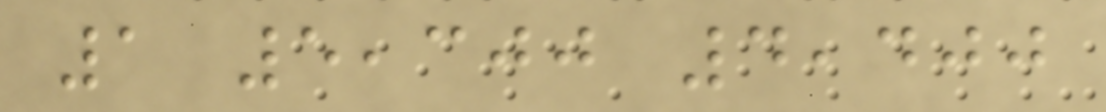1 5,300 4,400
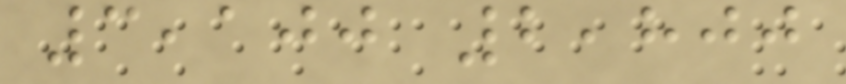3,100 2,800
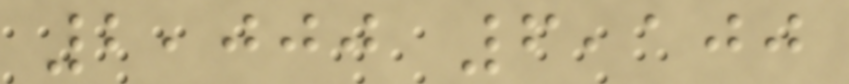2,000 6,100
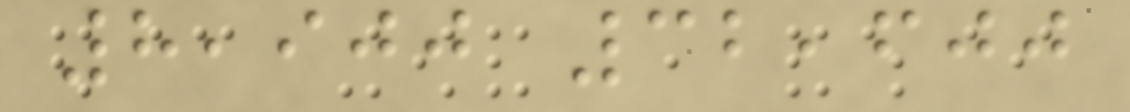8,900 32,600
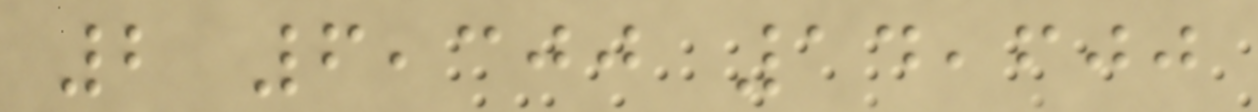2 6,300 14,600
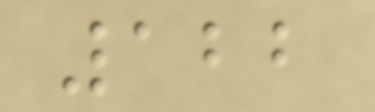122
